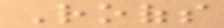Roofs
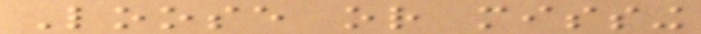Loose or missing
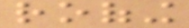roofing
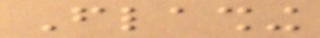Flashing
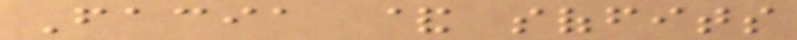Facia & soffits
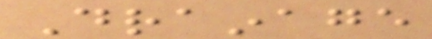Drainage
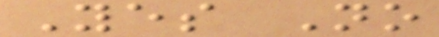Yes No
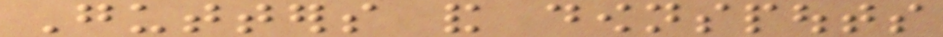Gutters and downspouts
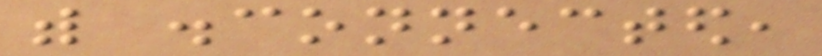with disconnected,
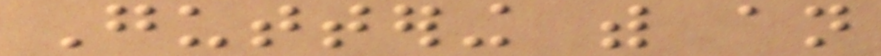Guttering with an
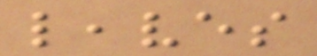leaves
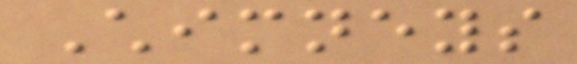Chimneys
